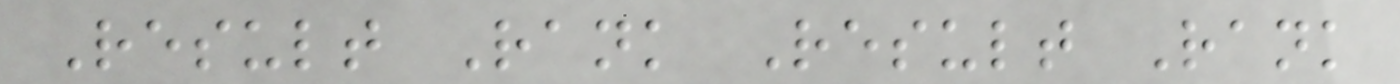Result Rank Result Rank
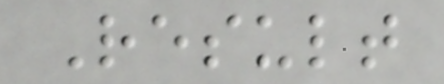Result
